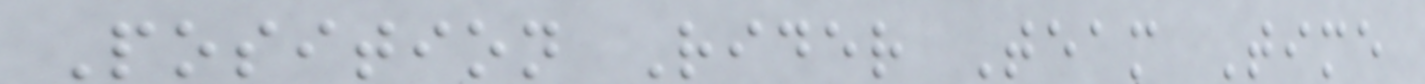Position Rider Team Time
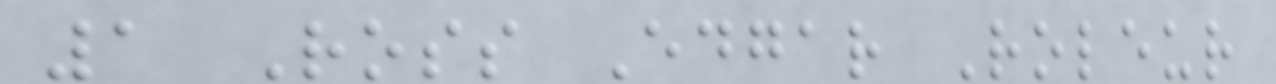1 Ross Edgar Roleur
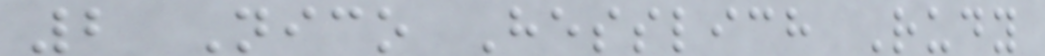2 Nico Hesslich Rudy
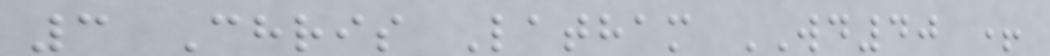3 Chris Latham WD40 +
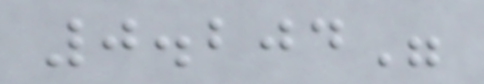0.204"
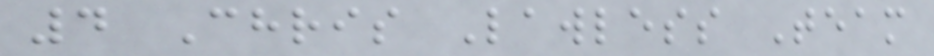4 Chris Lawless Team
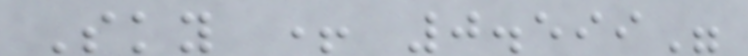Sky + 0.599"
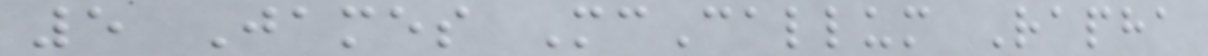5 James McCallum Rapha
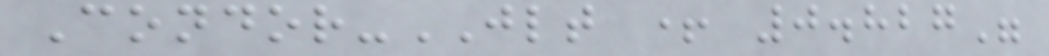Condor-JLT + 0.827"
